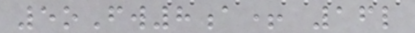5oFw8a+ 16l
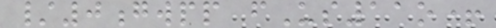/0gwpp fUs11o+
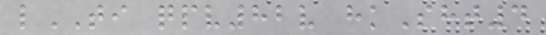lTI qpv82v hkSht4
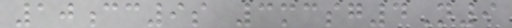10cc9s 3mcsg4N9
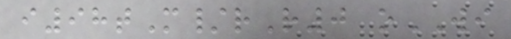i98tM/rR0 oWI
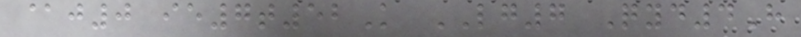@j0 ie7t52K LG7 Qyd4H
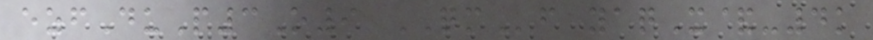ezfDuP3O9 QMf yaqX&-4k
